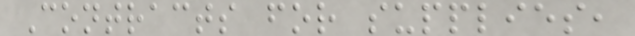Contracts for supplies,
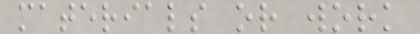materials or work
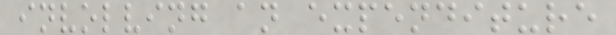involving an expenditure
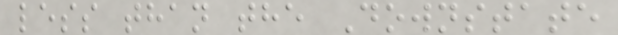less than the Downstate
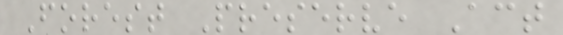Forest Preserve Act
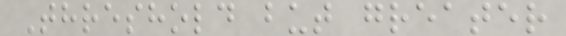Threshold but greater
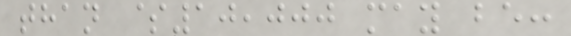than $10,000 may be:
